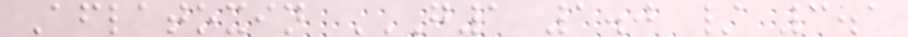Aflatoxin G1 1.0 / 3.1
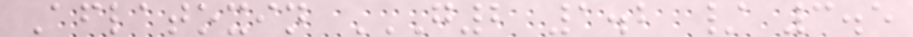Aflatoxin G2 1.2 / 3.5
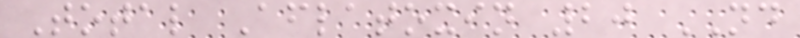Total Aflatoxin 20 ND
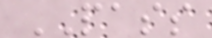PASS
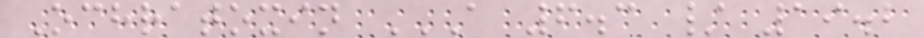Ochratoxin A 6.3 / 19.2
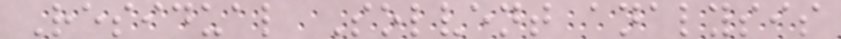Residual Solvent analysis
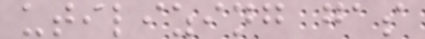utilizing gas
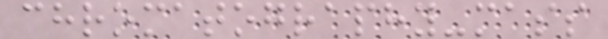chromatography-mass
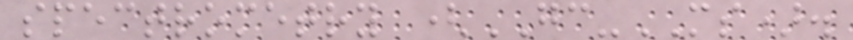spectrometry (GC-MS).
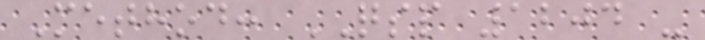Method: QSP 1204 -
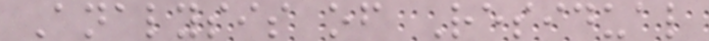Analysis of Residual
